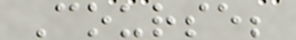Course;
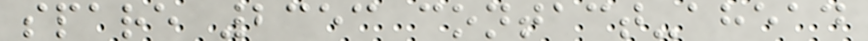spare 2353 contact-ahead
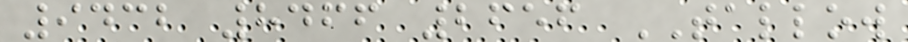9432 8466 2656 TALLOW
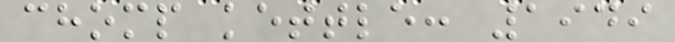chomp kettle: 1949
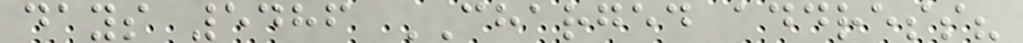days 5486 CHARGED address?
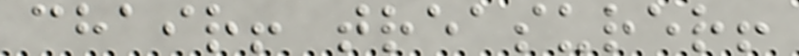chair! treasurer!
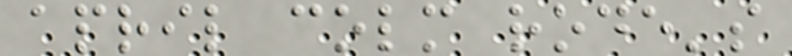april colm rode's
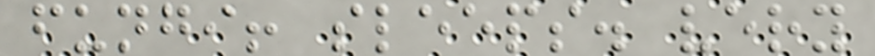fungi! sleeps. very
